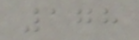178
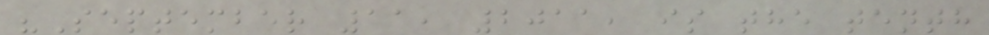"September 11, 2011, is the tenth
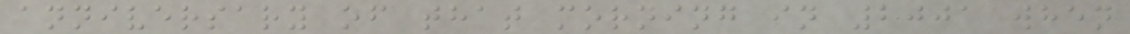anniversary of that morning in 2001 when
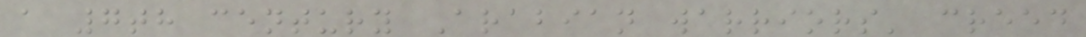a 7th century Arabian warriors' creed
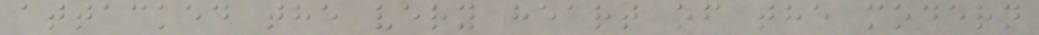attacked the very heart of the modern
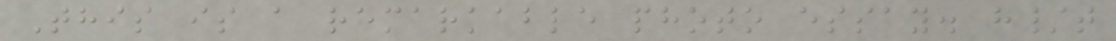This is a remarkable photo essay. h/t
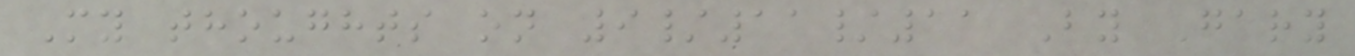My thoughts on 9/11/11 By Gary
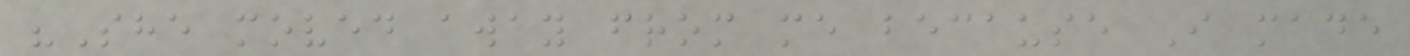"She moved away from me because I made
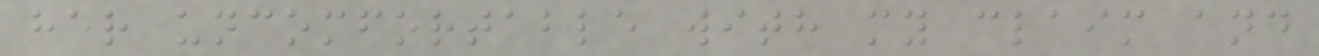her uncomfortable with my claim and
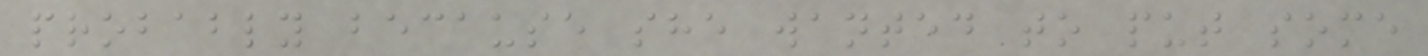probably because she wanted to put some
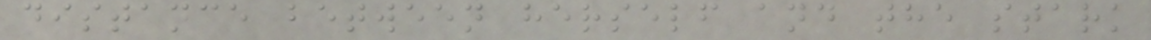distance between herself and the stark
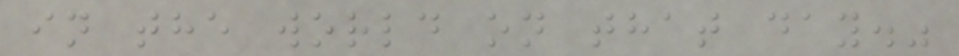in the world on that day."
